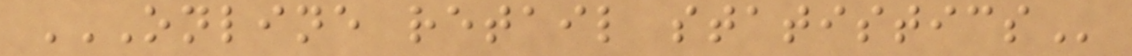ONLINE RETAIL STATISTICS
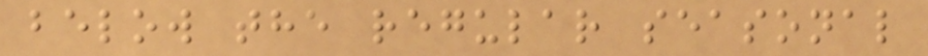below the regular seasonal
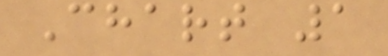Chart 1
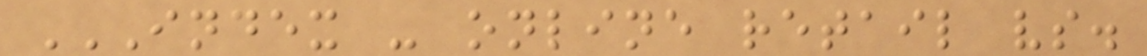INDEX - ONLINE RETAIL VS.
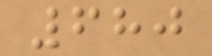680
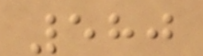580
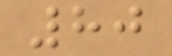80
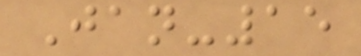Jan-15
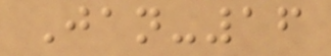Jan-16
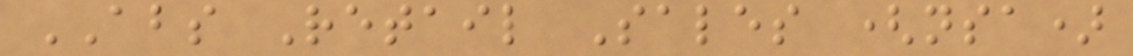ABS Retail Sales (nsa)
